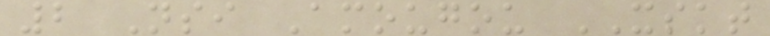2 Nsi Amougou XSKT
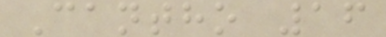Cantho 16
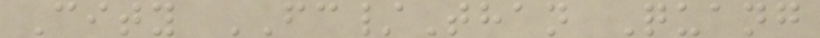City FC/Than Quang
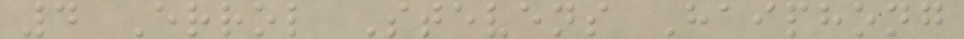4 Errol Stevens Haiphong
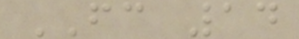FC 14
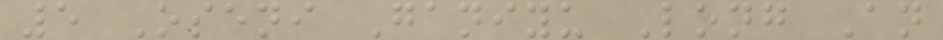5 Oseni Ganiyu Long An
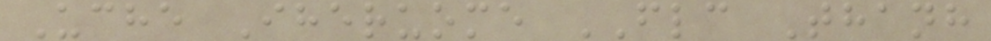Uche Iheruome FLC Thanh
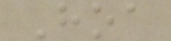Hoa
